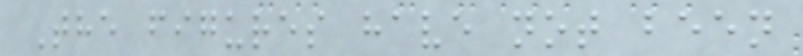The figures have not been
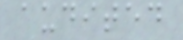audited
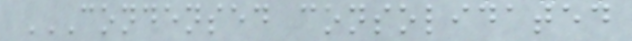CONDENSED CONSOLIDATED
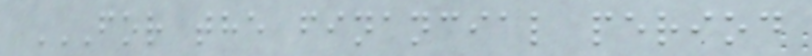FOR THE FINANCIAL PERIOD
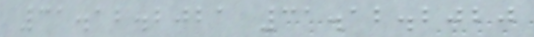31.12.2021 31.12.2020
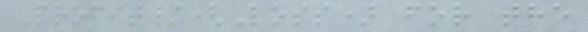Profit/(Loss) for the
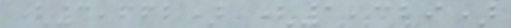(3,662) (1,329)
